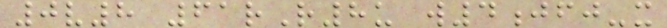0v8 61rR8u w4jfj-x
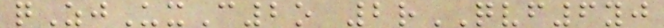qZjUxC2o 2rQVF6yj
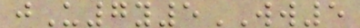jU7y5WW5
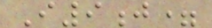I9j=
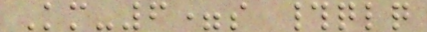Km-6=s #qlq
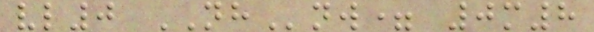vl0 NHnw= 0m8
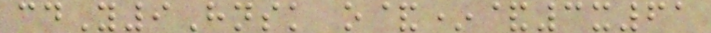cdY9Hnsk o&*&3x61
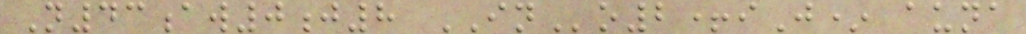N43aw0j8 INo2+iJ* auna
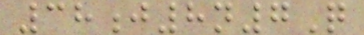38j8n7Q
